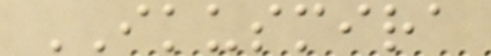IKUSMIRA
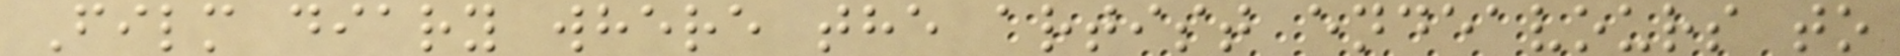Film diary where the artist endeavours to
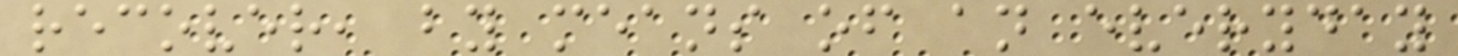recover, by means of an everyday
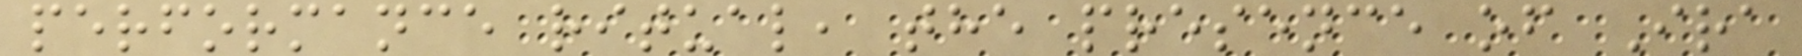performance ritual, the presence of Ira
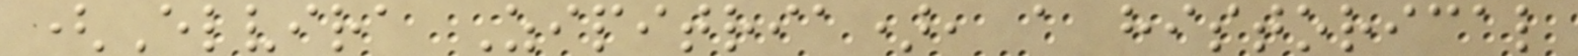(Elvira Zipitria), a historical
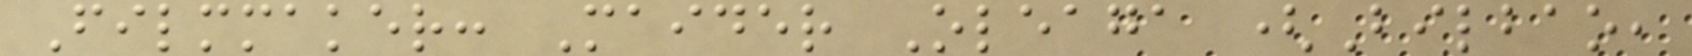Filmmaker: Maider Oleaga (Bilbao,
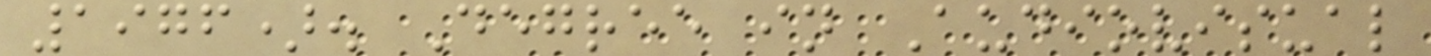1976). Degree in Audiovisual
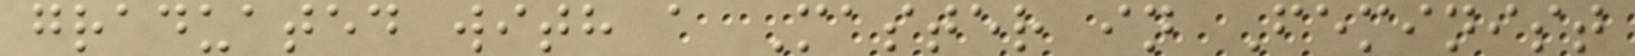graduated with a Master in Feminist
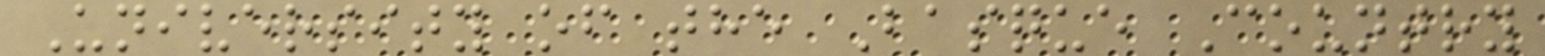University of the Basque Country
